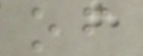of
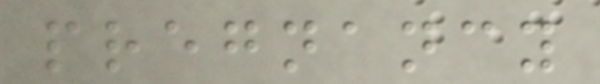pregnancy
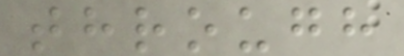through
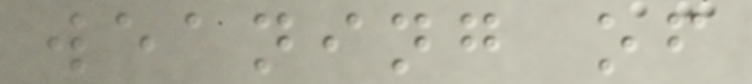weaning of
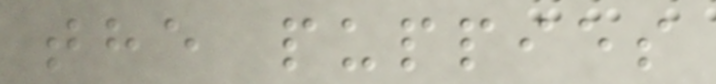the puppies
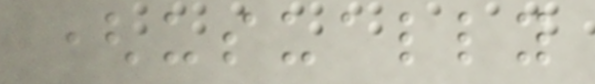(usually
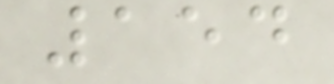154
